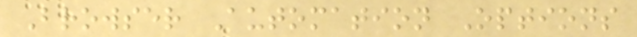Browser Automation Options
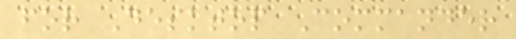for Desktop Commander
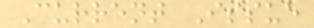Current Issue
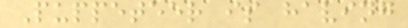Puppeteer is having
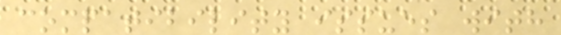compatibility issues with
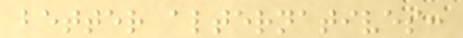better alternatives:
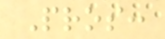Pros:
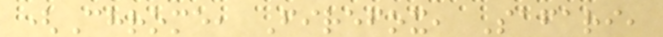(Chrome, Firefox, Safari,
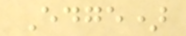Edge)
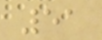51
